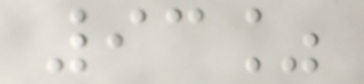93%
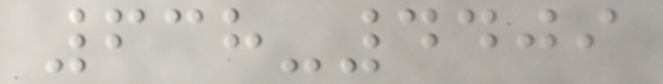638-4409
